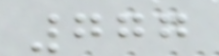777
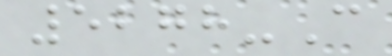5278-C
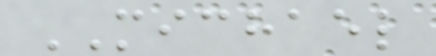MICHAEL
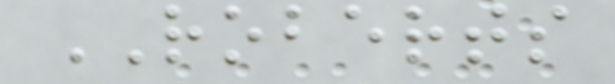ROBERTS
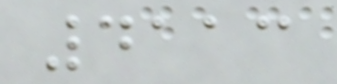4113
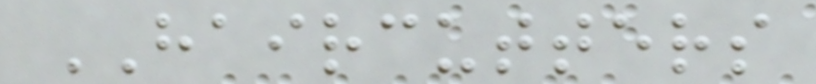HAIRCUTTERS
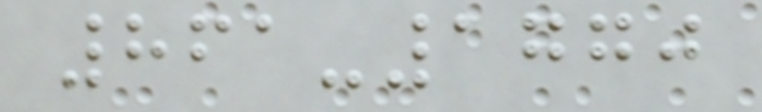861-1770
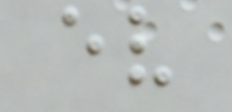ev
